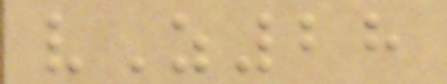vZ28
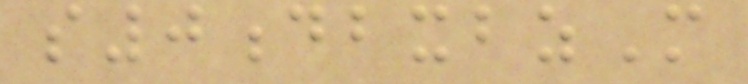s0dbxbzM
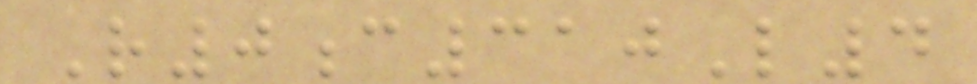R0c310L4
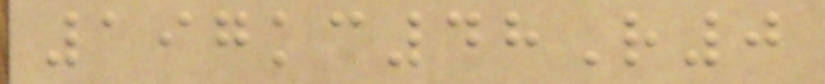197kc48R0
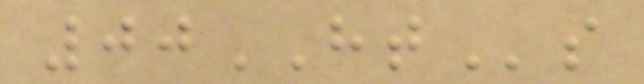00HTs
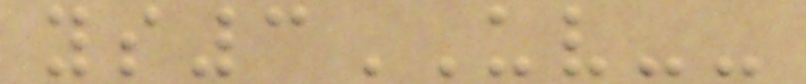ys3UV--
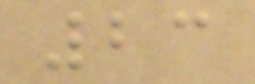23
